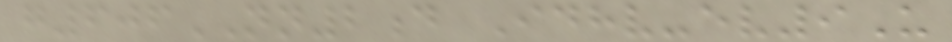g606NN2d Idhv-ev9U
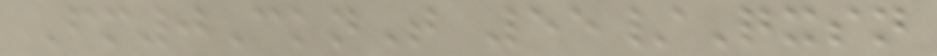Fm0CknT 55/Qxsn
